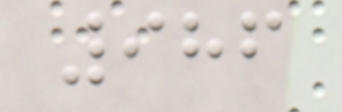986
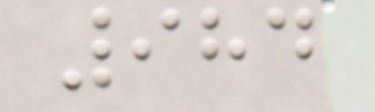984
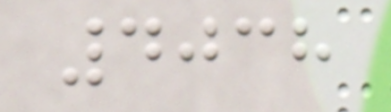4038
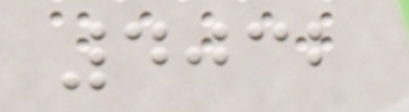4032
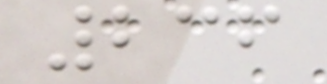236
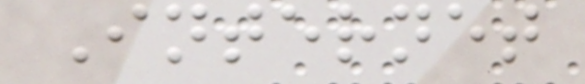Internet
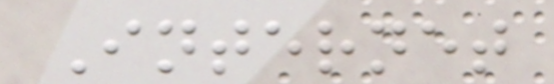Internet
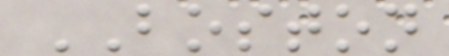BOSTON
